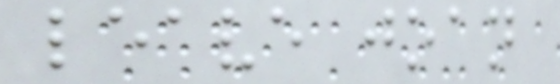leave joan
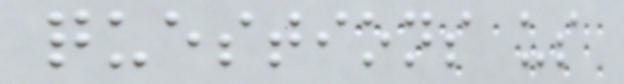questions us
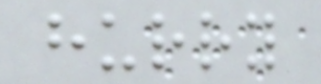hurry
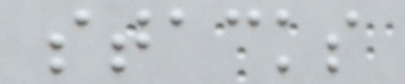stacks
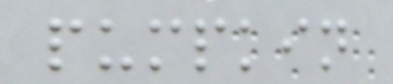pumpkin
